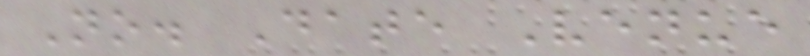No. Date Venue
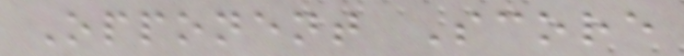Opponent Score
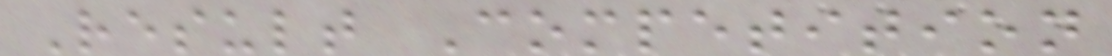Result Competition
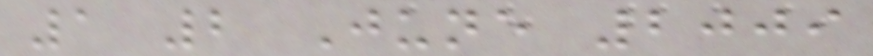1 2 June 2009
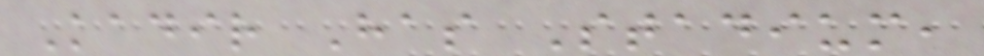Kadir Has Stadium,
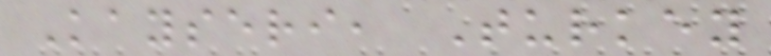Kayseri, Turkey
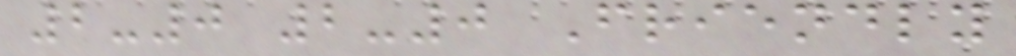2-0 2-0 Friendly
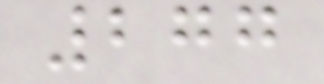277
